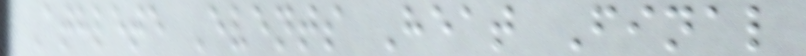Athlete Events Heat Final
